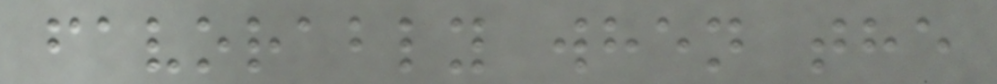favorably when the
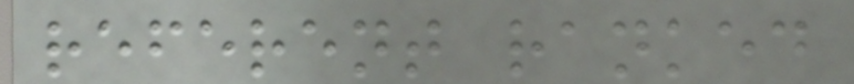referent ranked
